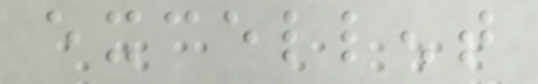excellent
